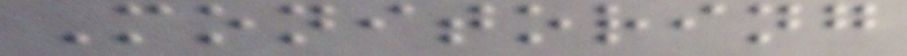Monitoring
